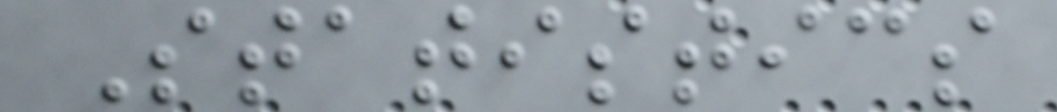Statistics
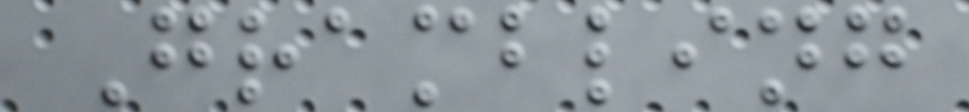Grambling
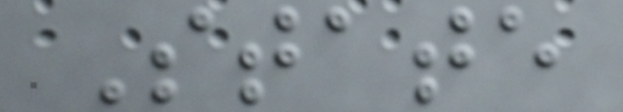State
